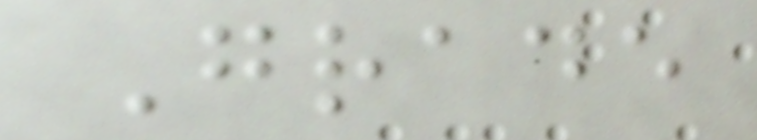Grade
